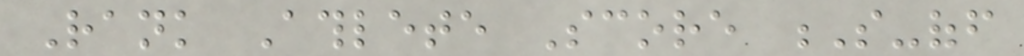Rank Athlete Score S-off
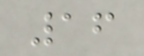16
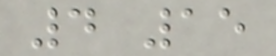4 15
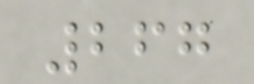267
